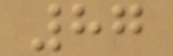87
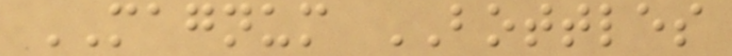MAGNUM BOTTLES
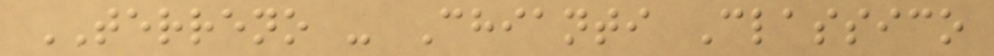TERRENO - Chianti Classico
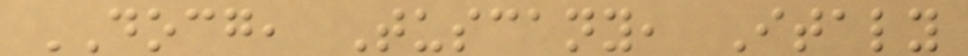DOCG, Tuscany, Italy
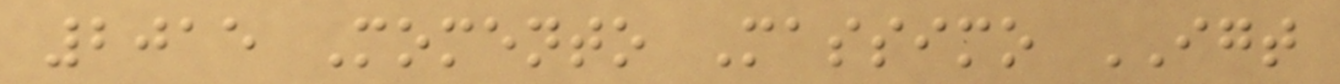2015 Momento Massimo IGT
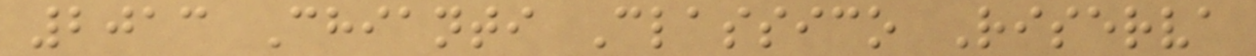2013 Chianti Classico Riserva
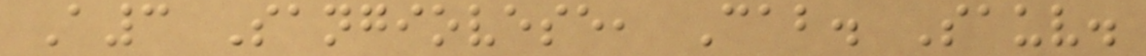A3 Sangiovese, Cab. Sauv.
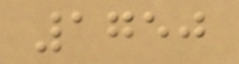1750
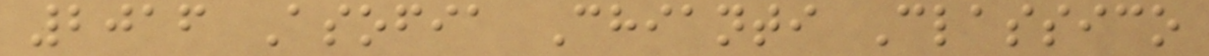2016 Asofia Chianti Classico
